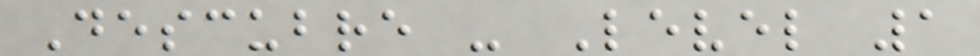Descubre - Level 1
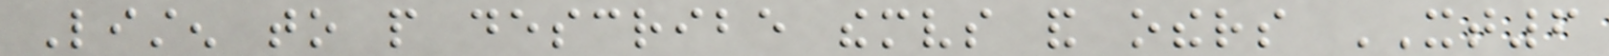Listen to people describe themselves and others XT6
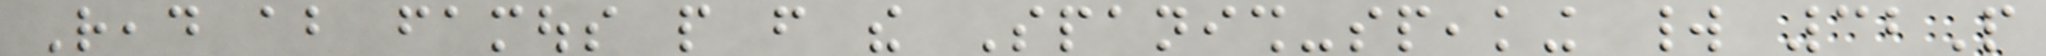Read about famous people from the Spanish-speaking world 32P
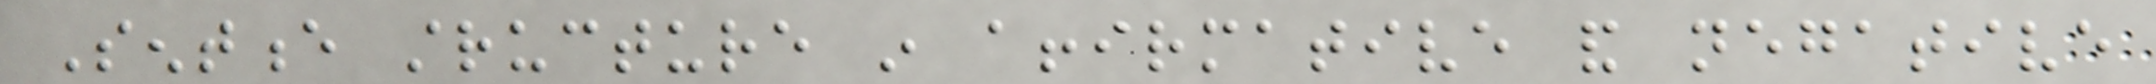Sentence structure in affirmative and negative
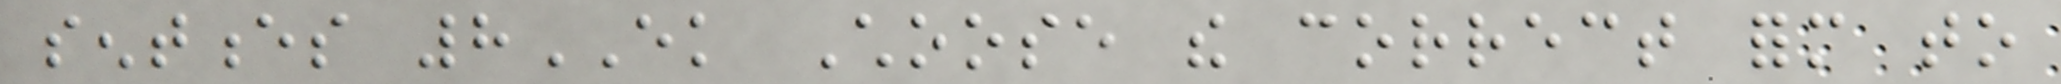sentences 8EK Choose the correct form to
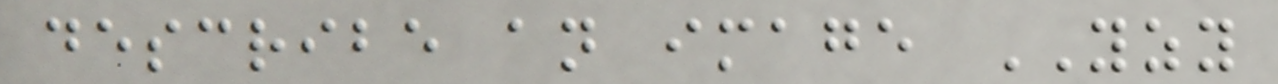describe an image YZY
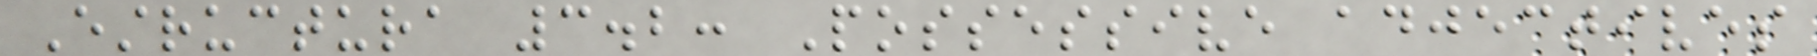Estructura 3.2: Possessive adjectives
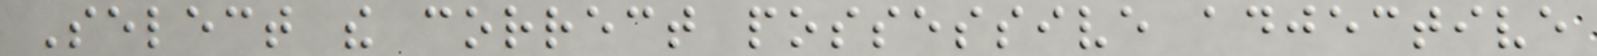Select the correct possessive adjective
